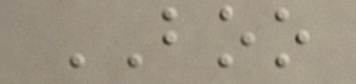BOO
